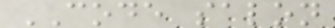CODE salon
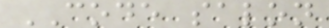CODE salon
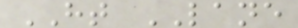HT LANE
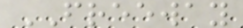FREEWAY
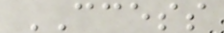CCESS
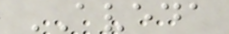AVEDA
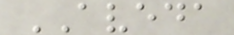AVEDA
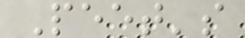Peet's
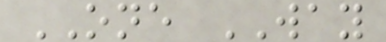ONE WAY
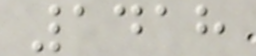1418
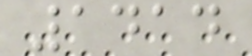1414
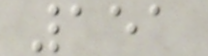151
